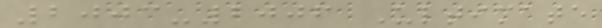2003-2006 Ultimate
